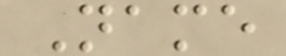Name
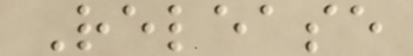Release
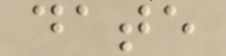date
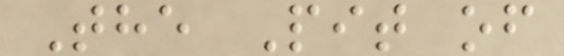The Pit of
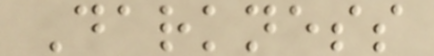Darkness
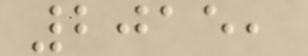2015,
